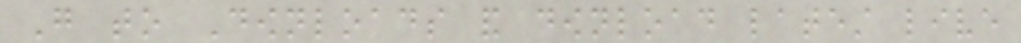Go to Downloads and download latest live
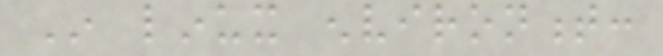In linux environment:
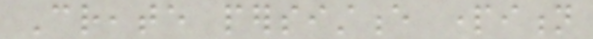Create persistence partition
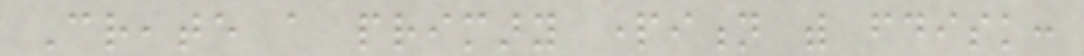Create a primary partition with fdisk:
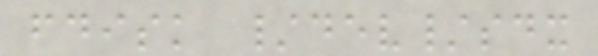fdisk /dev/sdx
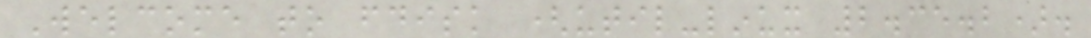Welcome to fdisk (util-linux 2.35.2).
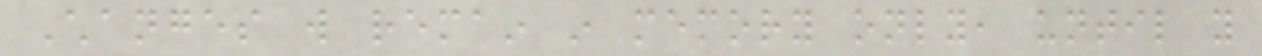Changes will remain in memory only, until you
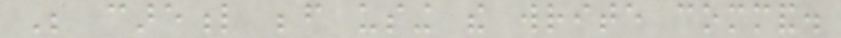Be careful before using the write command.
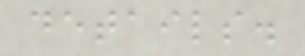details.
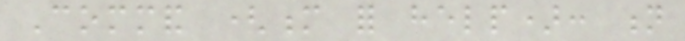Command (m for help): n
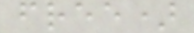free)
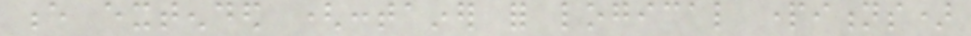e extended (container for logical partitions)
